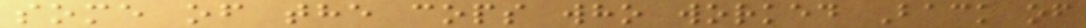some of the cops who worked Back of
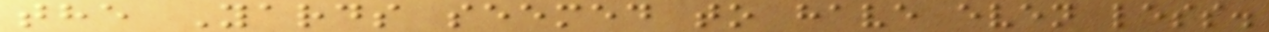the Yards seemed to have even less.
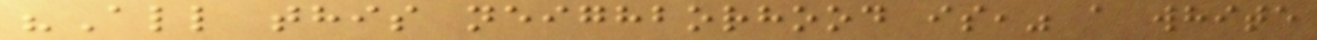"All this neighborhood is," a white
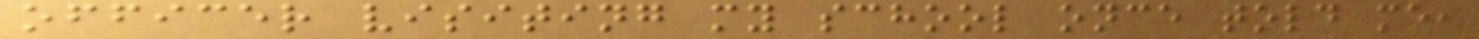officer visiting my school once told me,
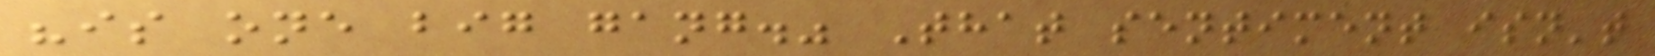"is one big gang." That sentiment isn't
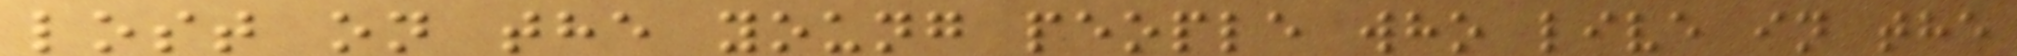lost on the young people who live in the
